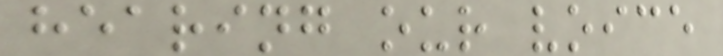hearing our voice
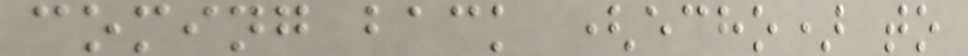coming back (echo) to
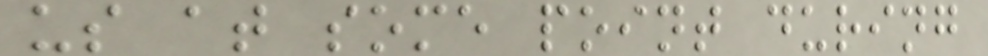us at some point during
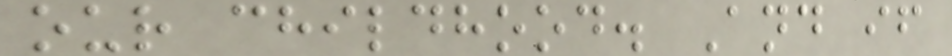our childhood. And if
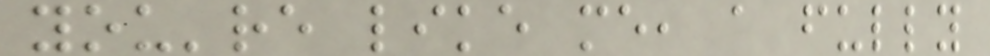you're like me, a fully
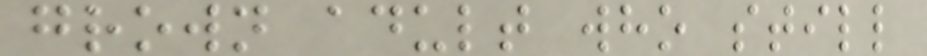grown adult who still
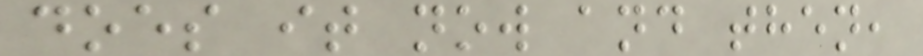does it now and then,
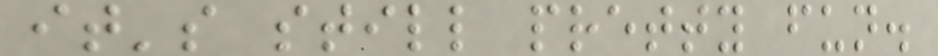it's still pretty fun.
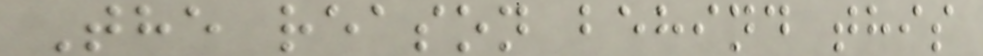The reason behind this
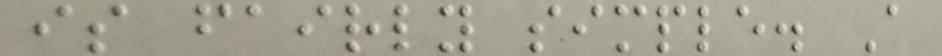is fairly simple. A
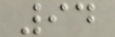94
